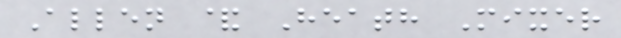Allen & Heath Mixer
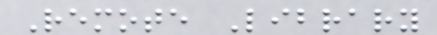Remote Library
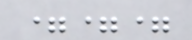===
